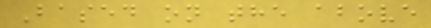Based on the above
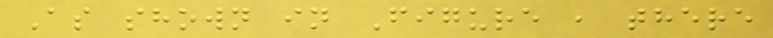As shown in Figure , there
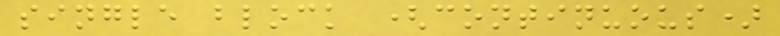single block (continuous)
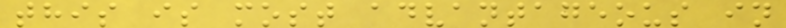this is most advantageous in
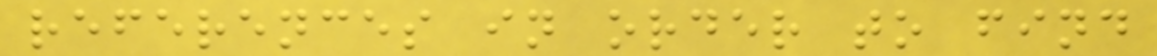references in order to find
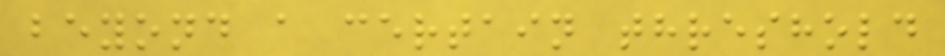beyond a certain threshold
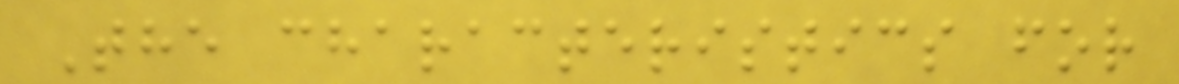The characteristics for
